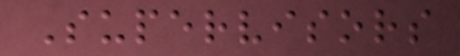Supervisors
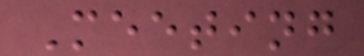Meeting
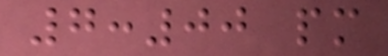7:00 pm
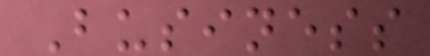Business
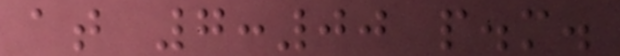at 7:00 p.m.
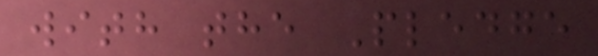with the Pledge
